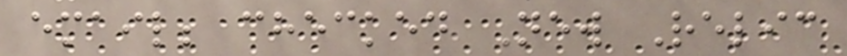email; checked New Relic
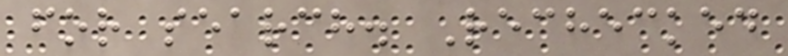for search. Rechecked
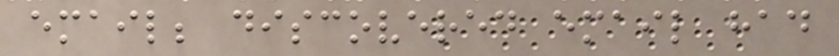email; discovered email had
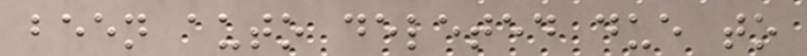been auto deleted due to
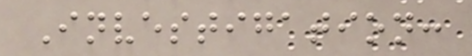Investigation:
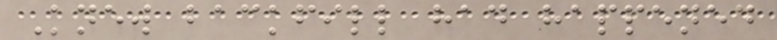Knew backfill had happened
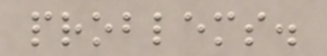problems.
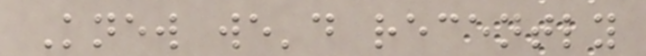Knew we'd recently
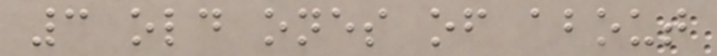3 old ones of about
